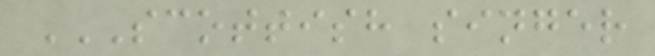SCOTTISH SINGER
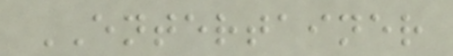ENTERTAINER
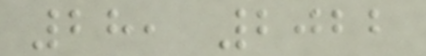28, 2022
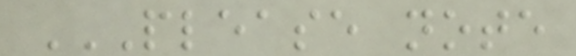PLEASE NOTE
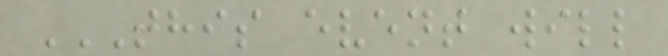THIS EVENT WILL
